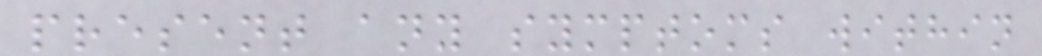present any symptoms within
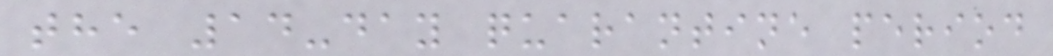the 14-day quarantine period
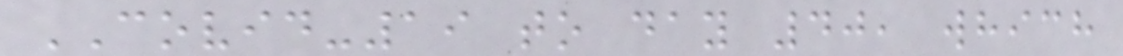COVID-19 to day 40, which
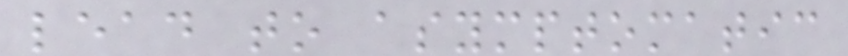lead to asymptomatic
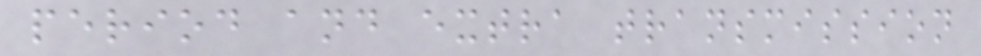period and extra transmission
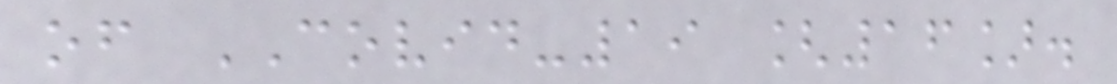of COVID-19 [16].
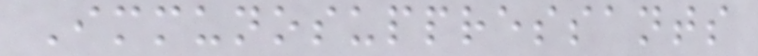Immunosuppressants
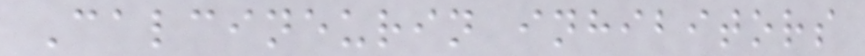Calcineurin inhibitors
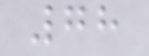78
